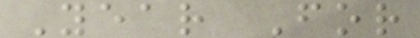Year For
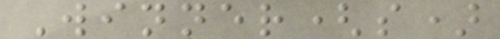Winner(s)
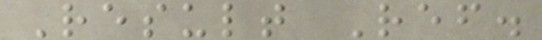Result Ref.
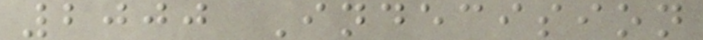2000 Indecision
